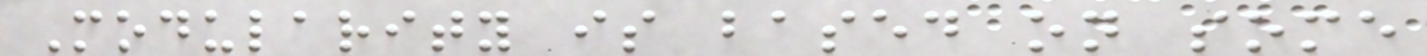Modularity is based on some
